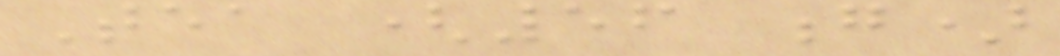Tea (56 g)
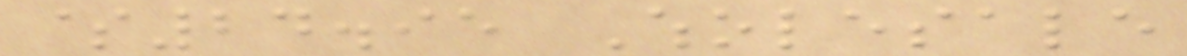$24.95 Wholesale
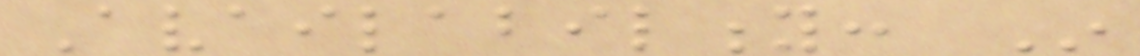Availability: In
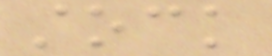stock
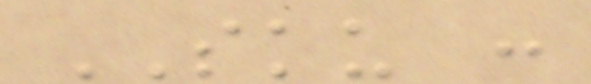SKU :
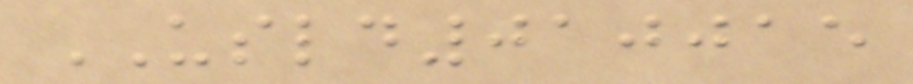USLD010015
